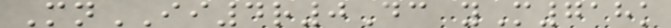MnII4r0Dc yM718k
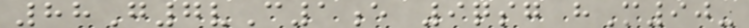88G7vC1e 9qsg hM90-
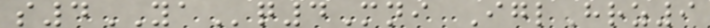s4YAq4Mni IglHrz9
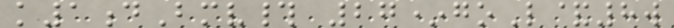k1dBmv# 27*goL&8w
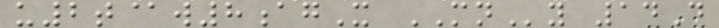u2t@w8agX MNy 14D
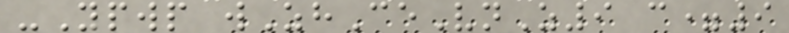-Ypwp wZhCeVnZ9 c=9
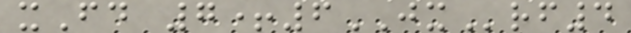xFd 7+6JXrf4
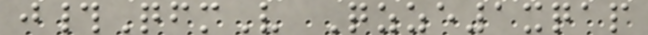j#QfmV Qzze1xqap
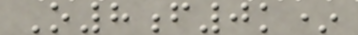O8f0k*
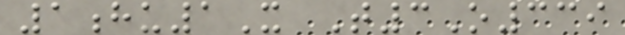1hu1X T3O339
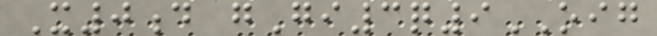X0d gGi3q9OIG
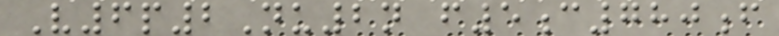V6p2Nu2n f5c780f
